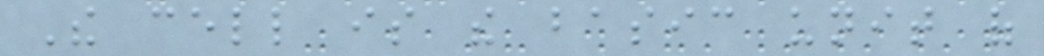The cell is the basic unit of
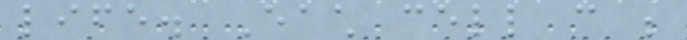life. Each cell can be
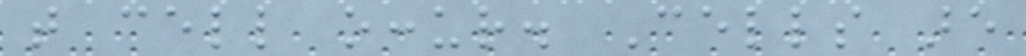that cell occur. Cells are
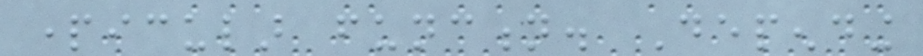particular function. Depending
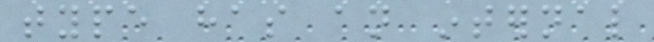type has an internal
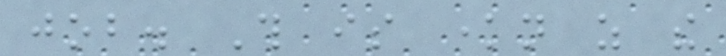job. This is known as the
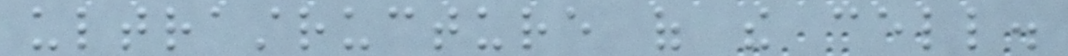ultrastructure of the cell.
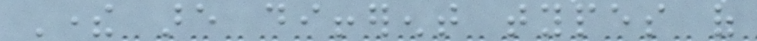There are different types of
